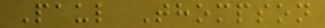Paul Thompson
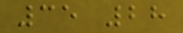35 28
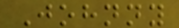Johnny
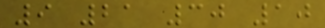9 21 30 10
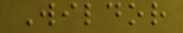Wildor
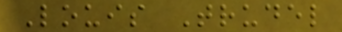Louis Trudel
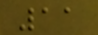11
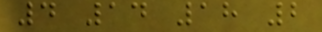4 14 18 2
